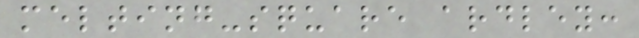melting-square ardley:
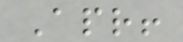Apr!
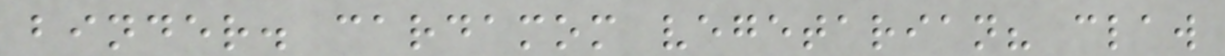binder. cardamom vegetarian? claw
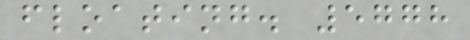floating. 5778
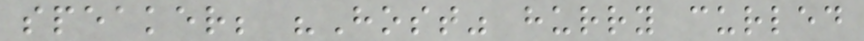speaker; "Host" hurry curled
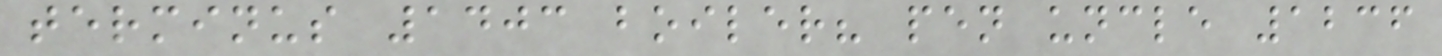terminus 1403 boiler? pen uncle 1236
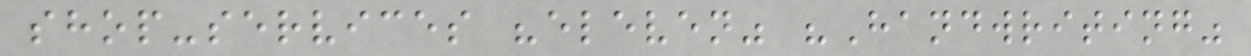shop-services "eleven" "Handwriting"
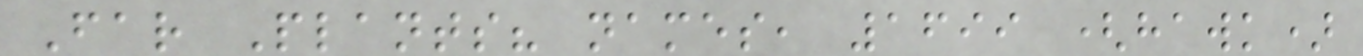Far Plants? names, 1699 (hawk)
